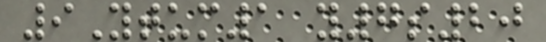9Ytum1 y7s20
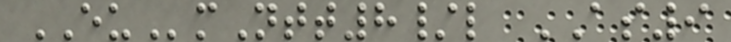EUmNtt8/l AS9
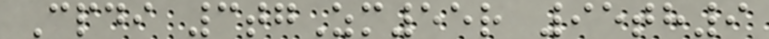Cpdi 3tgZm55r 95th9
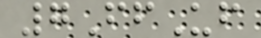7FfUf
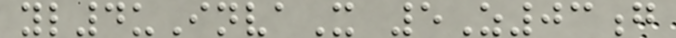yl4uInvaX 5Z03g
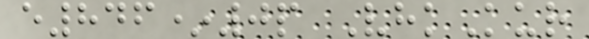e846*0p VhkKur
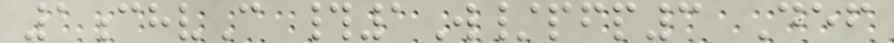1chvC #1W/pfp3 Def
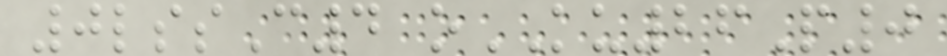0lssC4 oKU26P0
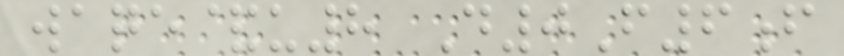waqe&u8 D0F6f
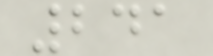241
